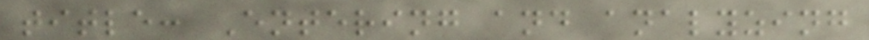title: Entering and analyzing
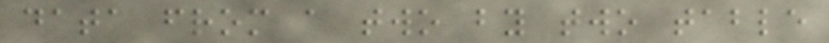data from a two by two table
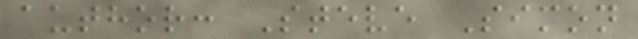author: Steve Simon
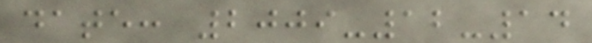date: 2009-12-14
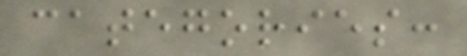categories:
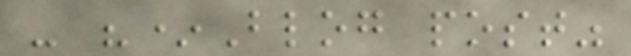- "*Blog post"
